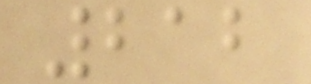212
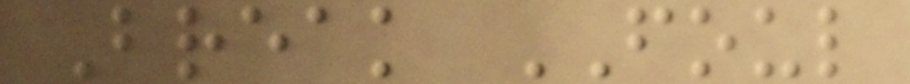Break FOUL
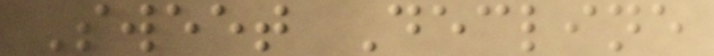Sweet Decline
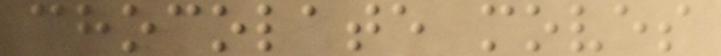chocolate moves
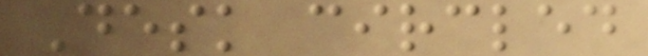Desk circled
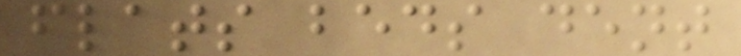flats beds dent
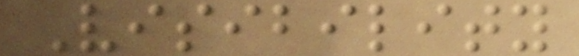Visibility
